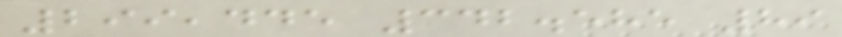299,445 342.585 89
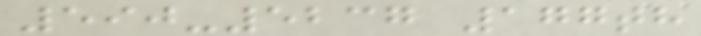590-5237 177th
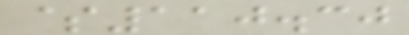$110.30
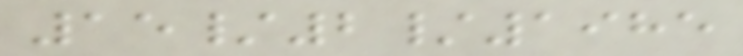15/2/1985
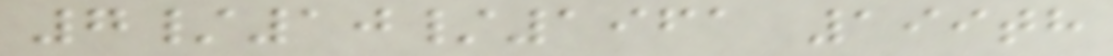7/10/1961 199th
